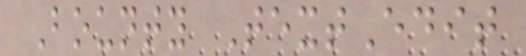Bounty TextEdit
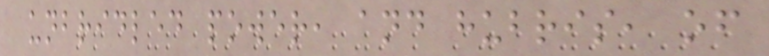unbridled power, and hubris, of
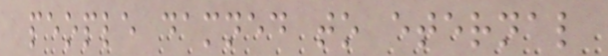people damned to eternal
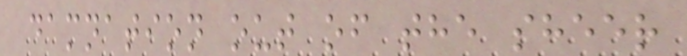damnation out of the sheer
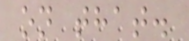on that.
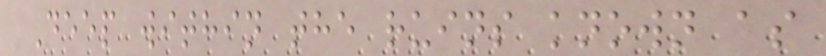Deep within the ruins known as
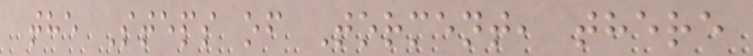the Steps of Torment, there
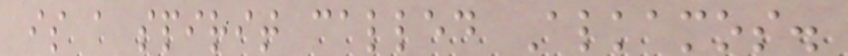is a spirit called Alkamos.
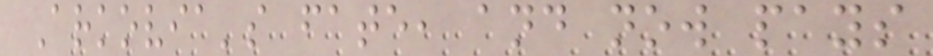Arkovia's fate, and now pays
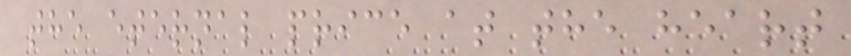the eternal price at the heart
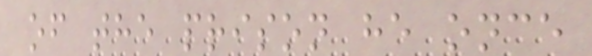of the prison he once
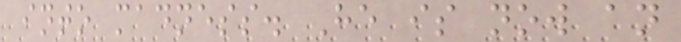into madness. He is now an
